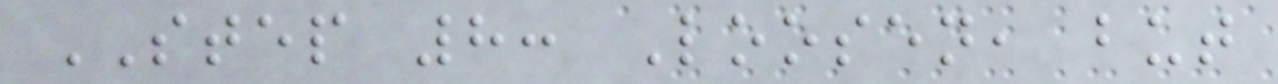STEP 8: Loosen, but
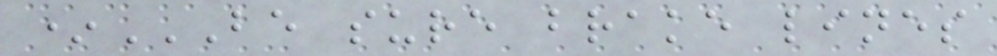*BE SURE BRAKE LINES
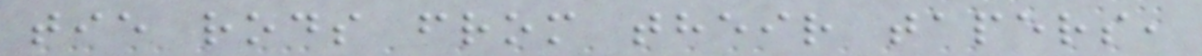tie rods from their tapers,
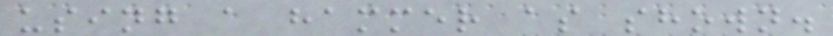using a hammer as shown.
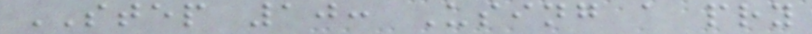STEP 10: Using a pry
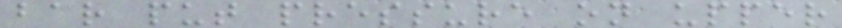bar put pressure on upper
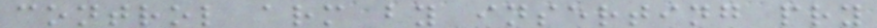control arm by inserting pry
